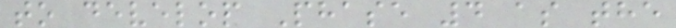to develop Phase 4 as the
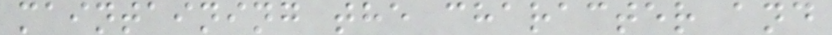maintaining the character and
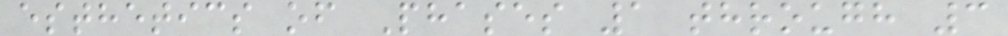esthetics of Phases 1 through 3
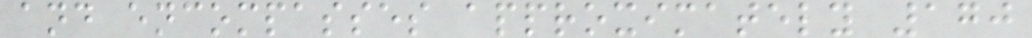and encompasses approximately 170
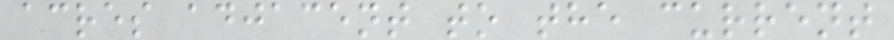acres adjacent to the current
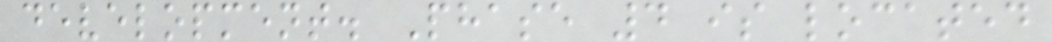development. Phase 4 is located
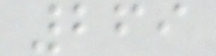269
